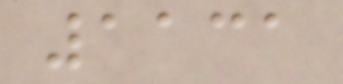1131
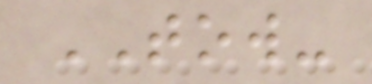TOW-
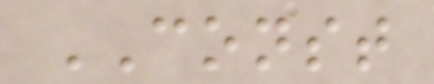CONST
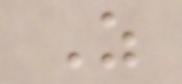Z
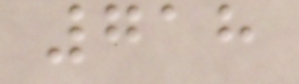718
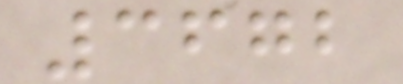3672
